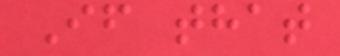If that
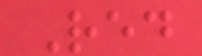Red
